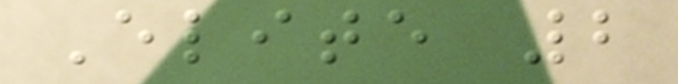Elite 2
